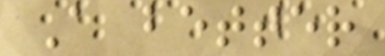A better
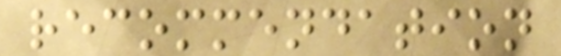recommendation
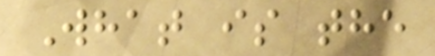What is the
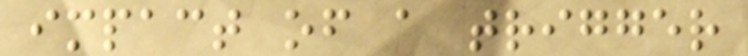impact of a trigger
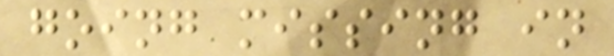going missing in
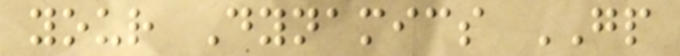your Dynamics GP
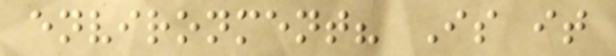environment? Is it
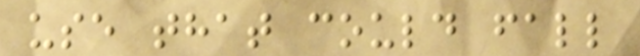use that could fall
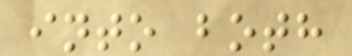into both
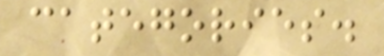categories.
